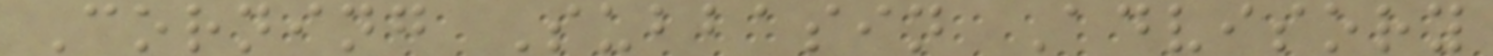Corning Subbasin Advisory
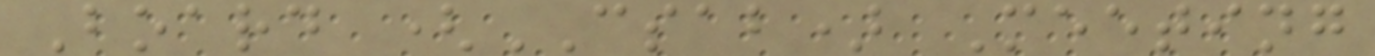Board (CSAB) Meeting
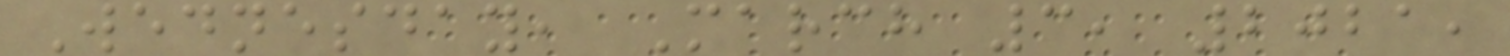Wednesday, March 3, 2021,
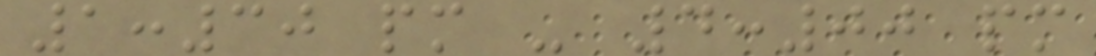1:30 pm - 4:00 pm
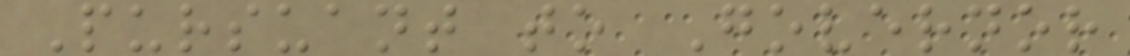Pursuant to Governor
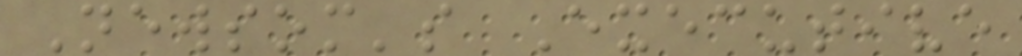Newsom's Executive
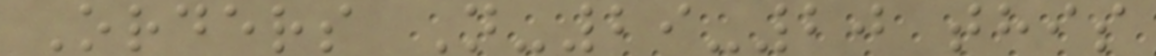Orders N-29-20 this
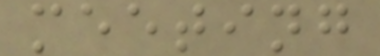meeting
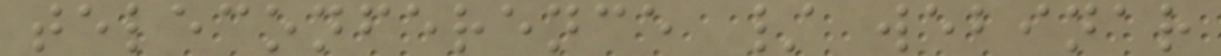teleconference / webinar
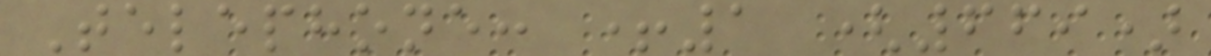Telephone: +1 (669)
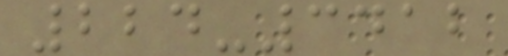224-3412
